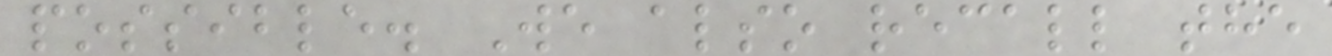possible. We also recall the
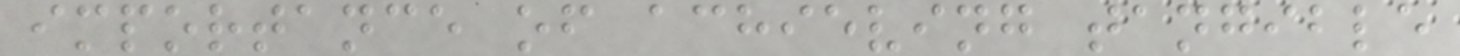importance of achieving tangible
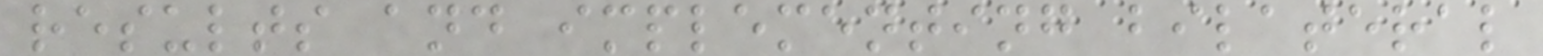results and implementing bilateral
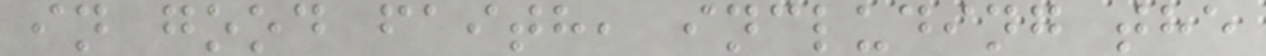in good faith, including the
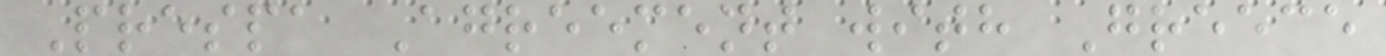Prespa Agreement with Greece
